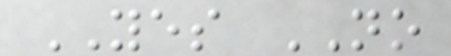YES NO
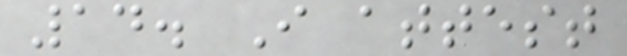14. I attest
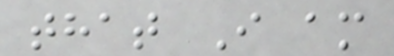that I am
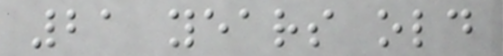21 years old
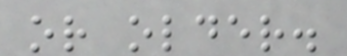or older.
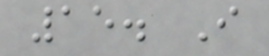15. I
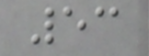53
